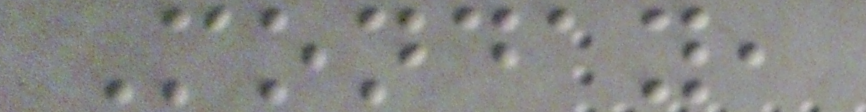Monday,
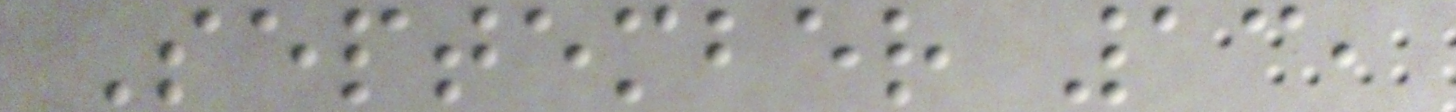September 13,
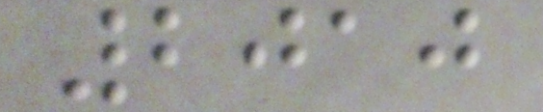2010
